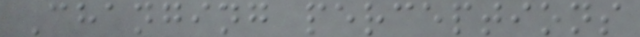Changing perceptions
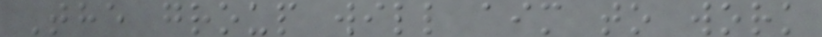The group will aim to work
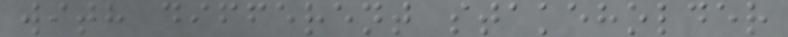with different stakeholder
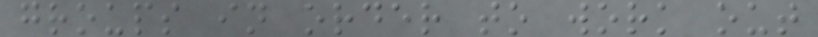groups in order to work out
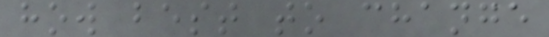how best to change
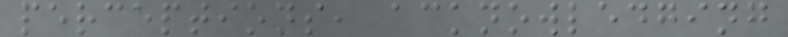perceptions, acknowledging
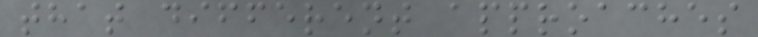that different approaches
